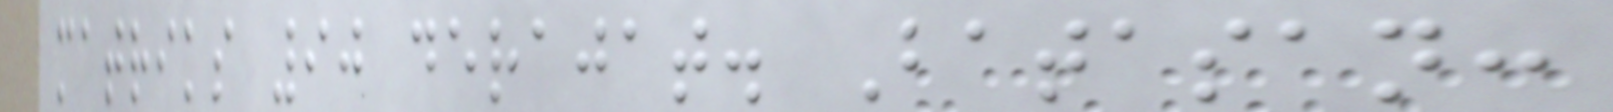matriks 90 derajat. Batasan:
